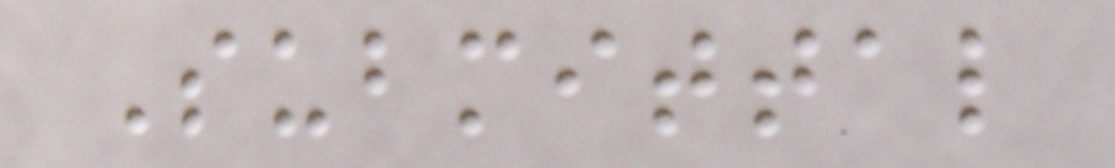Submittal
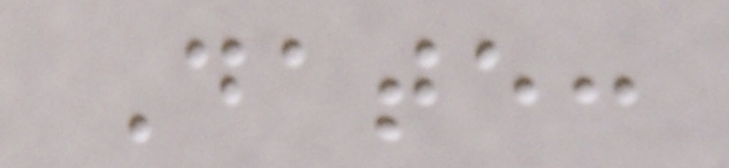Date:
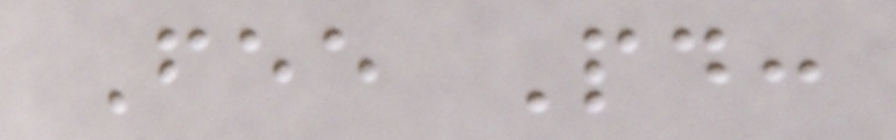Fee Paid:
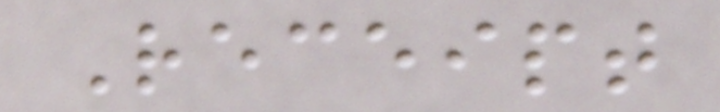Receipt
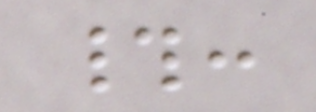#:
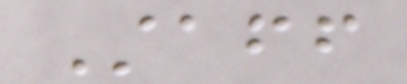Staff
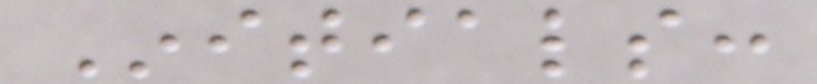Initials:
